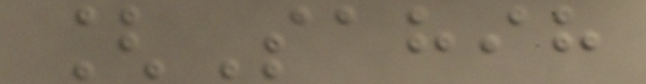[Sahih
